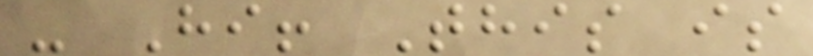- Hi! This is
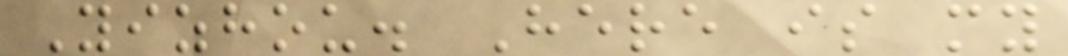Yizhou. Here is my
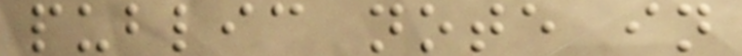public note in
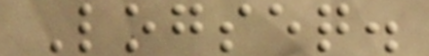Logseq.
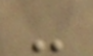-
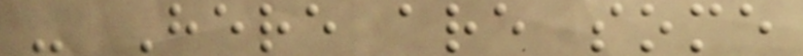- Here are some
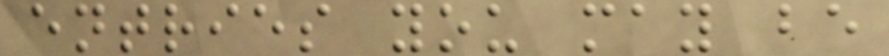entries you may be
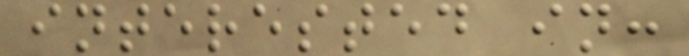interested in:
